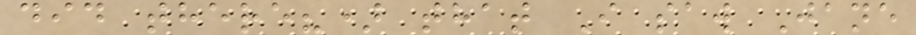did there?) that I saw Jane
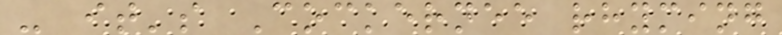- it's Cockernee rhyming
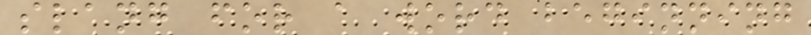slang for a word beginning
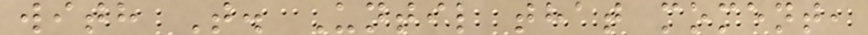with T. Until that moment,
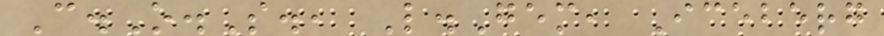C.O.S., L.Gem, Iceberg
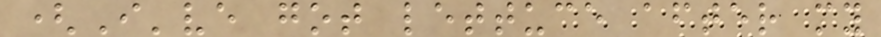(I've got lettuce after my
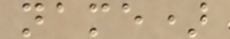name)
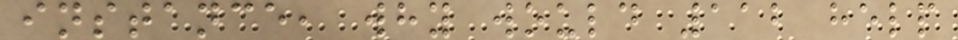instance, why would 112 help
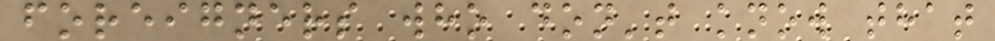foreigners who don't know that
